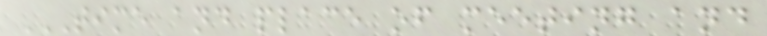TIME AND PLACE OF MEETING AND
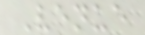Venue
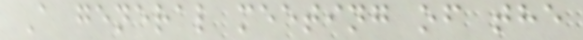A general meeting of the
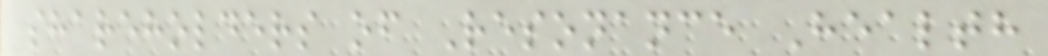shareholders of Resonance Health
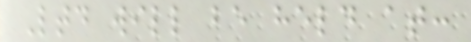Ltd will be held at:
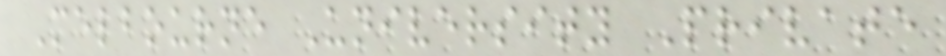Melbourne University Private
